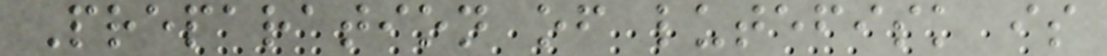Preparation of lutefisk is
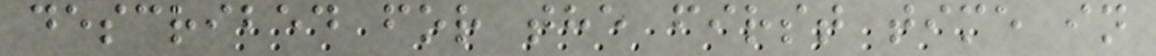described for the first time in
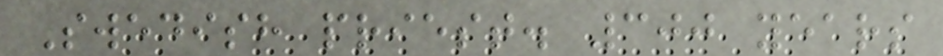Swedish priest. 300 years
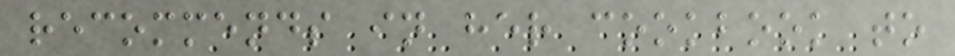recommends in her cookbook to
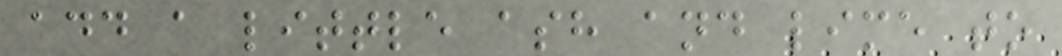add a little ash and lime to
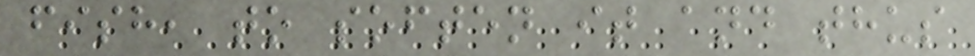fish, to soften it and thus
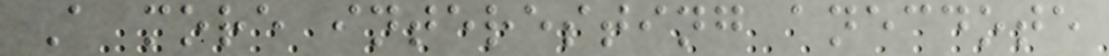A more interesting anecdote
